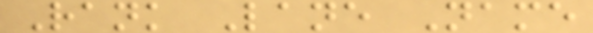Rank Lane Name
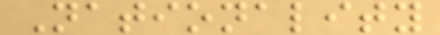Nationality
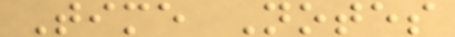Time Notes
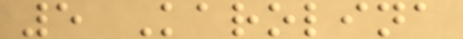5 Karolina
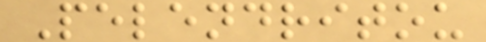Pelendritou
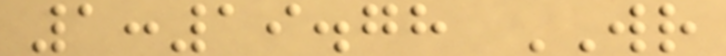1:19.78 WR
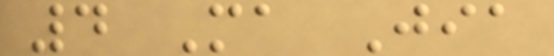4 Ma Jia
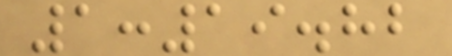1:19.82
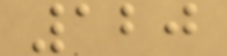120
